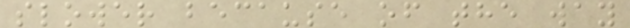slower because of the way
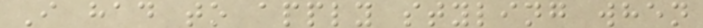I had to apply styling when
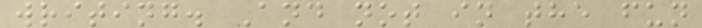writing. And not in the fun
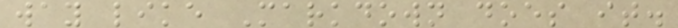way like Markdown does it.
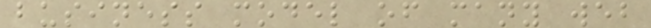business model of many web
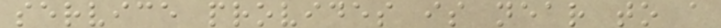service provides is near to a
